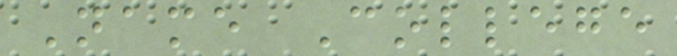Name College
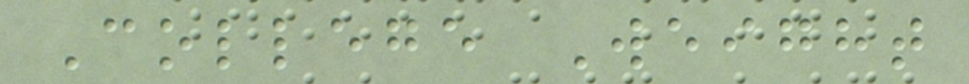College Weight
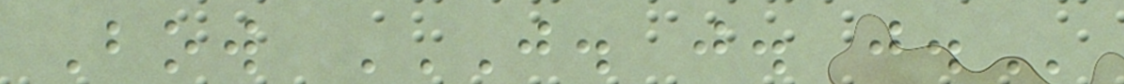Bow J. J. J.
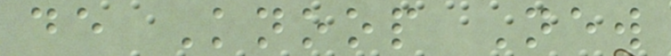de Knoop New
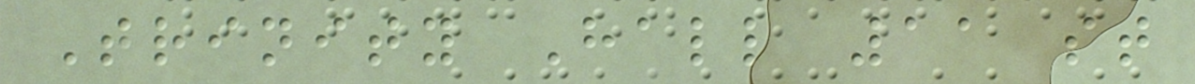Trinity Hall 11 st
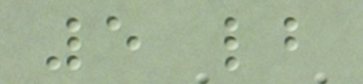5 lb
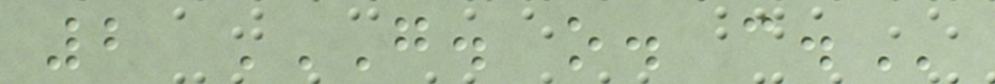2 G. O. C.
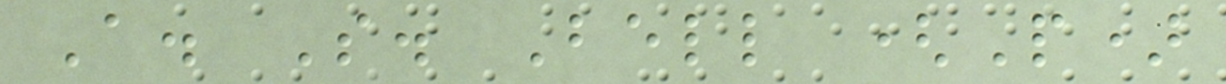A. S. Bell (P)
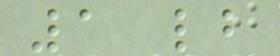1 lb
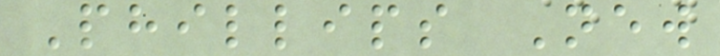Phillips New
